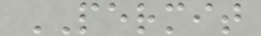PERMIT
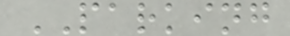PARKING
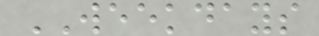WEEKDAYS
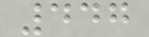447
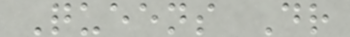Queens Dr
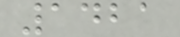1421
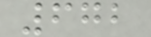672
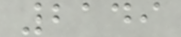2149
